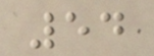54
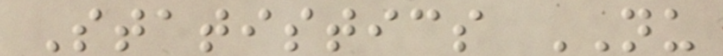Statistics NU
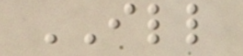ILL
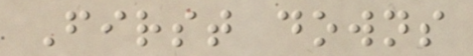First downs
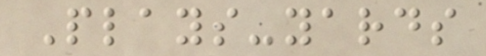Plays-yards
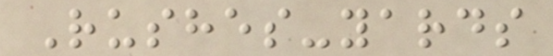Rushes-yards
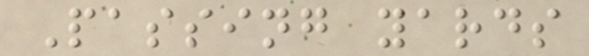Passing yards
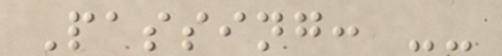Passing: --
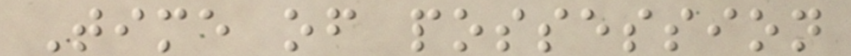Time of possession
